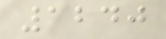1240
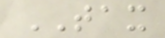TAX
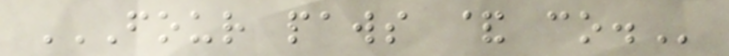FOUR PAWS & CO.
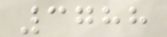3788
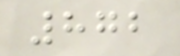872
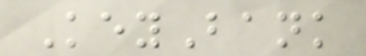KeyBank
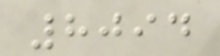8094
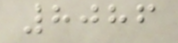8086
